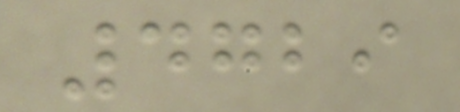4729
